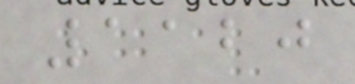1120
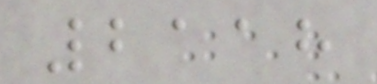2118
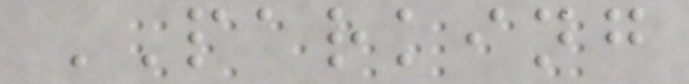PARKING
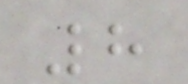8
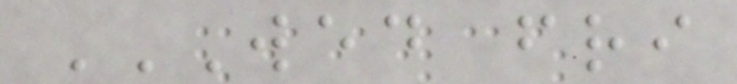WED FRI
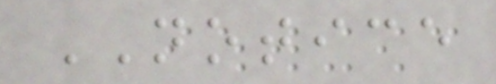NOTICE
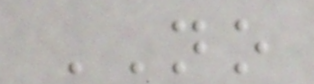NO
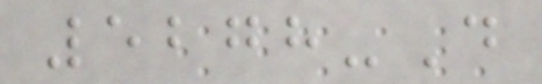5278-D
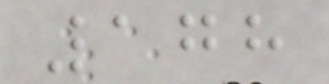178
